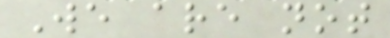We are not
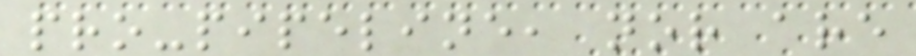pro-pipeline, nor are
